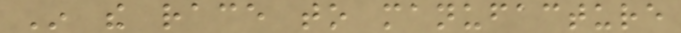In the race to manufacture
